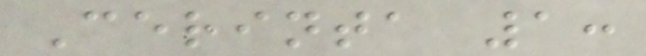Cerinta 1:
